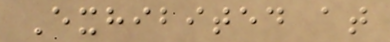Exhibited at
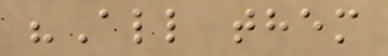"All them
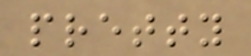pretty
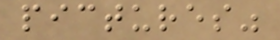pictures"
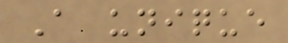A unique
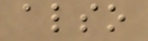also
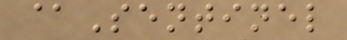@Sentinel
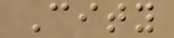City
